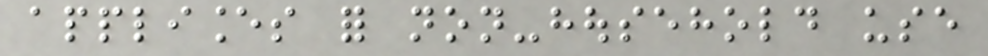appliances for non-household use
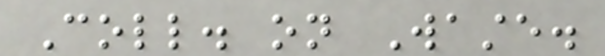Coll. on Waste.
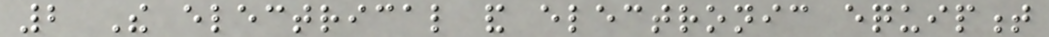2 The electrical and electronic equipment
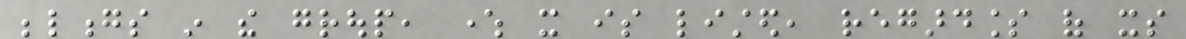belongs in the group, where it is listed, regardless of its
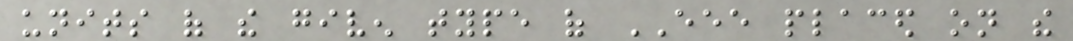units of the given type of EEE placed on the
